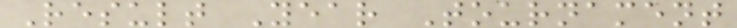Result Year Tournament
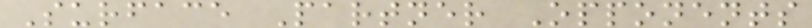Surface Partner Opponents
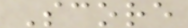Score
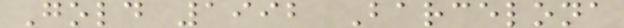Gold 1992 Barcelona
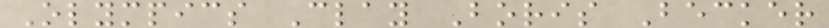Olympics Clay Boris Becker
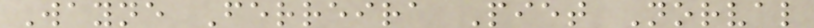Wayne Ferreira Piet Norval
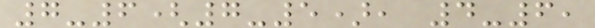7-6(7-5), 4-6,
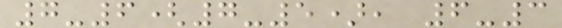7-6(7-5), 6-3
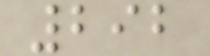292
